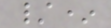/*
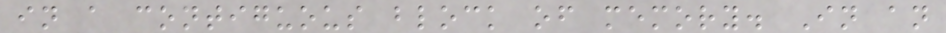in a contiguous block of memory. In an
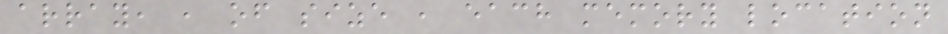array, , of size , each memory location
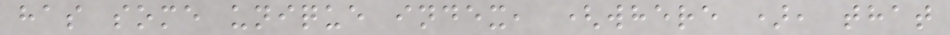has some unique index, (where ), that
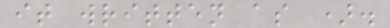it written as ).
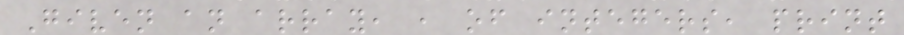Given an array, , of integers, print
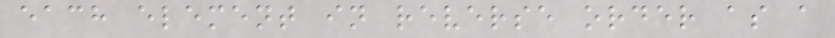each element in reverse order as a
